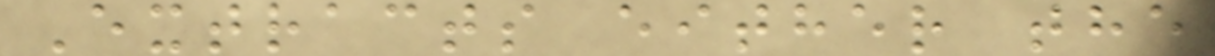Extracts either the
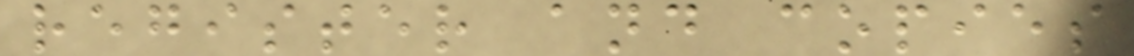register and copies
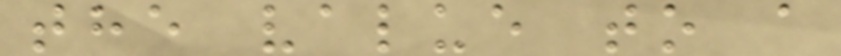the value to a
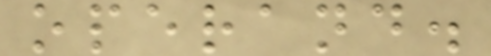operand.
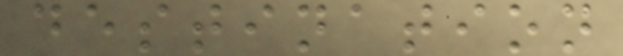destination
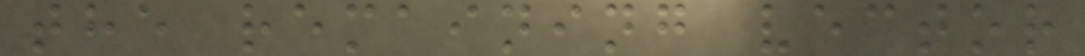the remaining vector
